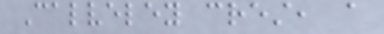Calveley crest, a
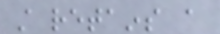still retains a
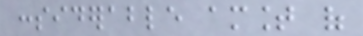considerable amount of
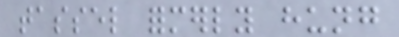tassel formerly hung
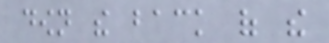down the back of the
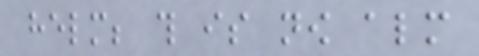helm; this is now almost
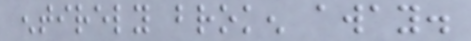entirely broken away.
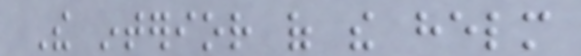The interior of the helm
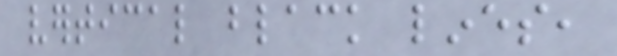vertical black lines,
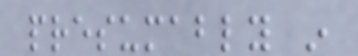presumably in
